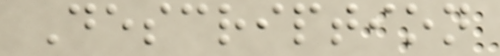Description
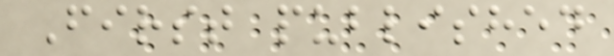First published
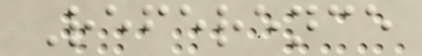Reference
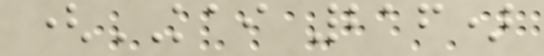(KAI 216)
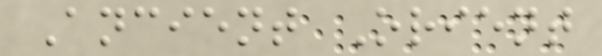Ancient Orient
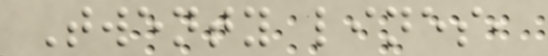Twenty lines,
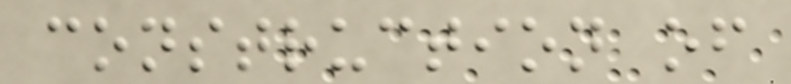construction of
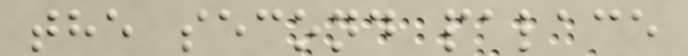the second palace
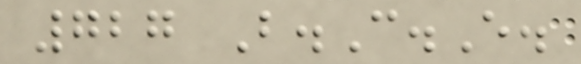727 B.C.E.
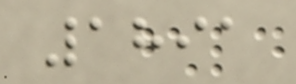1891
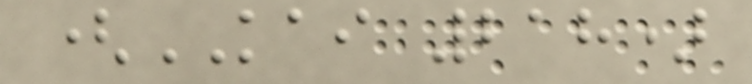(KAI 218)
